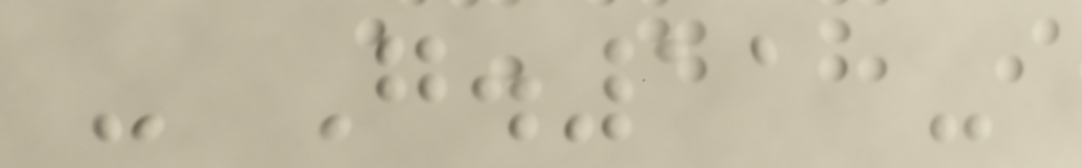- G.11 -
